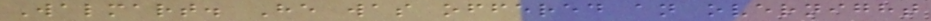Walmart. He was offered an overnight
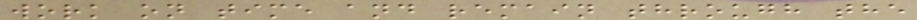work on time and remain through the
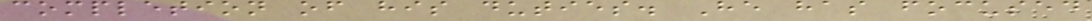completion of his duties. He has focused
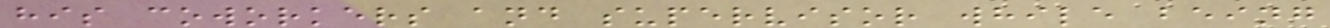his coworkers and supervisor while being
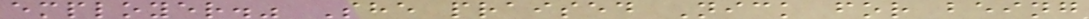employer." She praised Nick for being
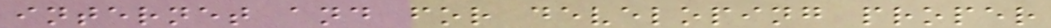internet and for developing proper
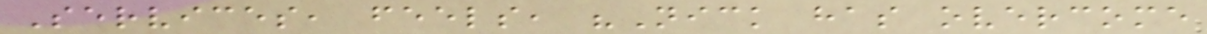Services, feels, "Nick has overcome
